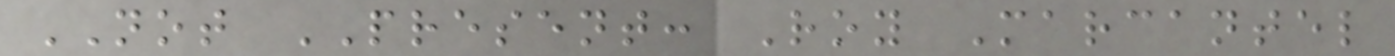NOT PRESENT: Roy Marcantel
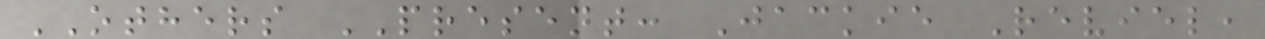OTHERS PRESENT: Jackie Reviel,
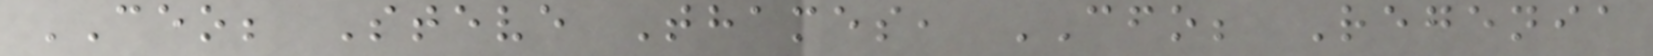CEO; Steve Thames, CFO; Regenia
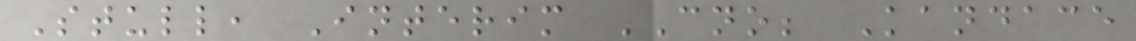Stull, Interim CNO; Kandace
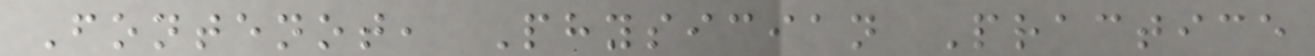Fontenot, Physician Practice
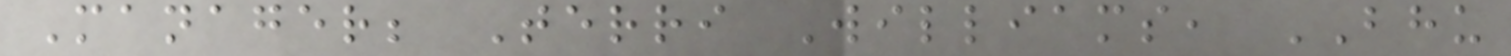Manager; Terri Williams, BHU
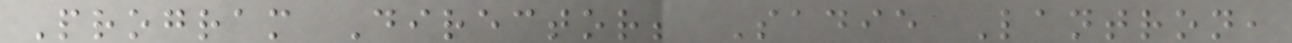Program Director; Sadie Lantron,
